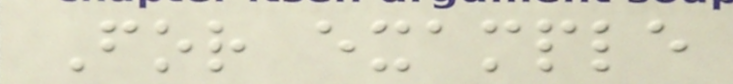For example
